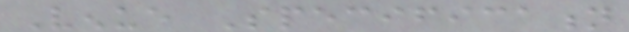Venue Specification
